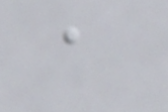a
